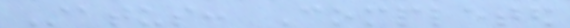Status: Completed
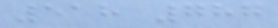518 787
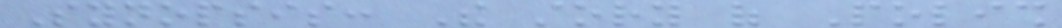Synopsis: The story of Polish
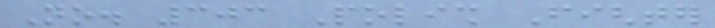No. 303 Polish Fighter
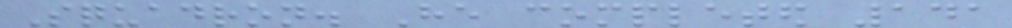Squadron. He completed 141
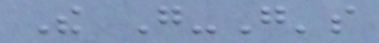The Go-Go's
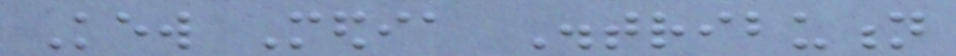Kew Media Distribution
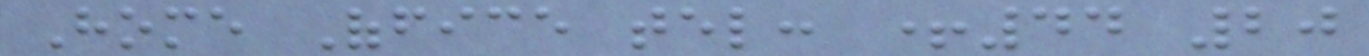Home Office tel: +44 20
